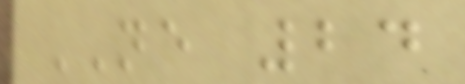NE 24
